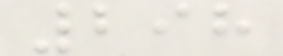298
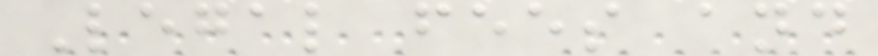Legal fees and
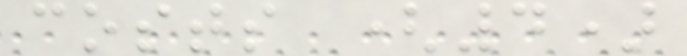costs (4)
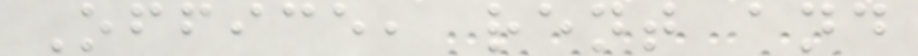Office, rent and
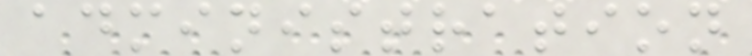administration
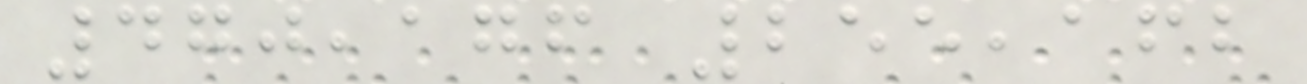470,176 255,162
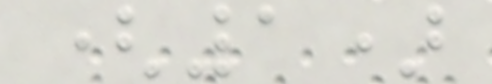(1)
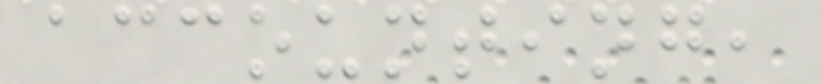accounting,
